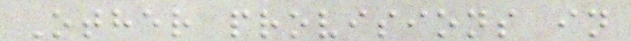Other provisions in
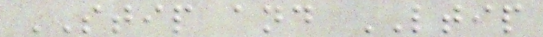STIP and LTIP
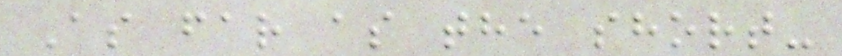As far as the short-
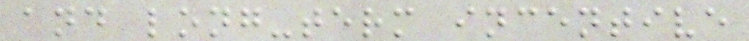and long-term incentive
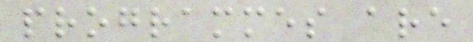programmes are
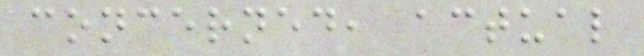concerned, actual
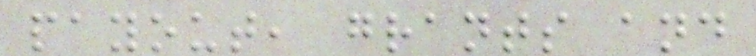payout, grants and
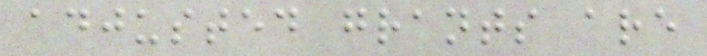adjusted grants are
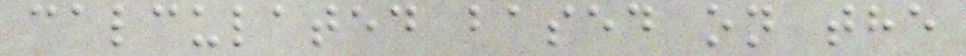calculated based on the
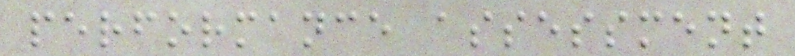performance assessment
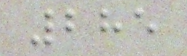285
